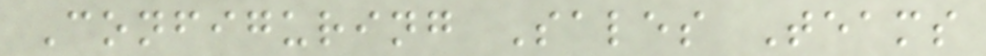Configuring Sales Teams
